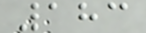183
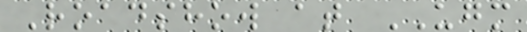Roadshow at UGM
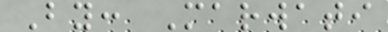By: Marwati
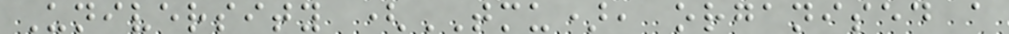University (TMU), organised a
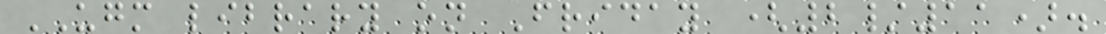UGM library on Friday (2/11).
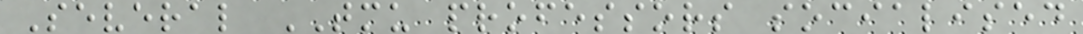Several TMU professors socialised
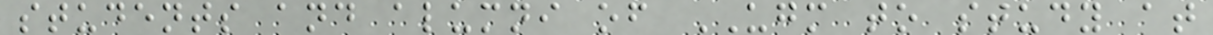students and alumni of UGM to study at
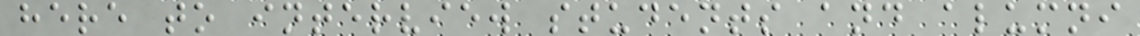here to interview students and alumni
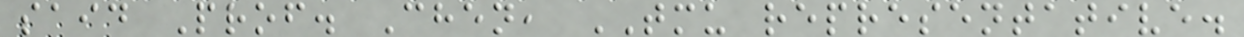said Prof. Chen, TMU representative.
